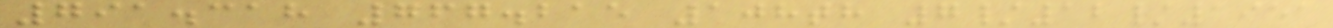791.318 767.215 108th 7/12/1951
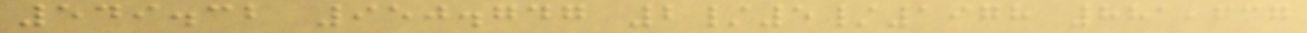549.32 950.747 2/5/1978 881,637
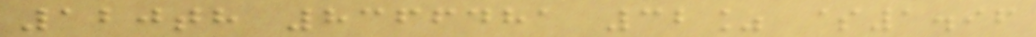120th 8366481 32% $1.96
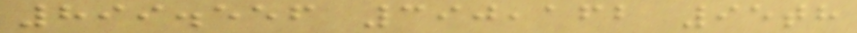899.556 390,162 95th
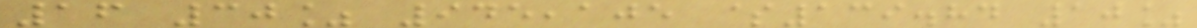16 30% 945,105 $139.84 10%
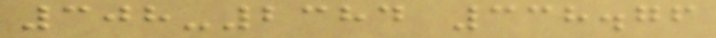308-2384 338.76
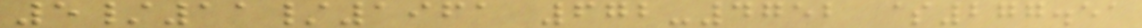5/11/1961 672-4752 $277.51
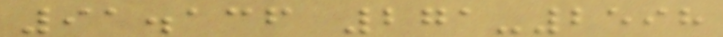91.136 271-2598
